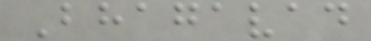Bhagavad
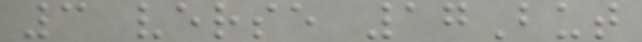3 verse 17But
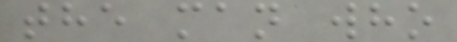the man who
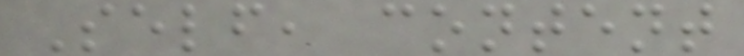Self, content
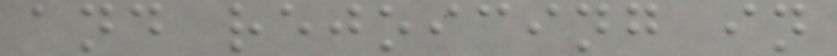and rejoicing in
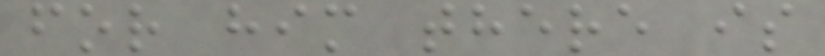for him there is
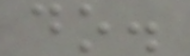do.
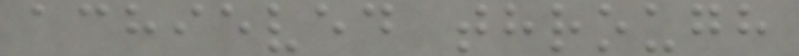achieved through
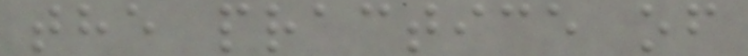the practice of
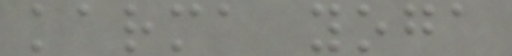karma yoga
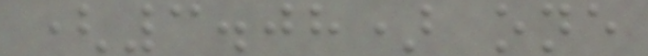(3.08) one
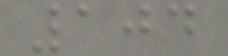104
